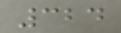324
